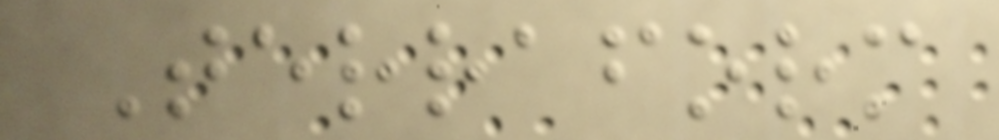Terraform
